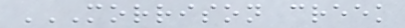MORRISON CREEK
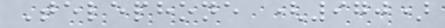Telephone (970)
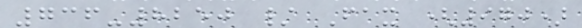736-8250 / Fax (970)
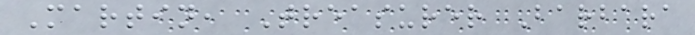Martin, Treasurer Barbara
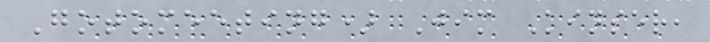Gotomeeting) Jim Kinser,
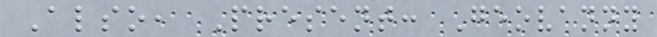Also, Present: Geovanny
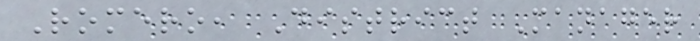Romero, District Manager
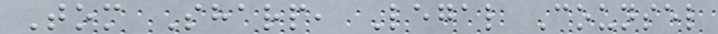Tom Sharp, Legal Counsel
